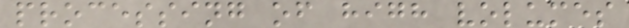processing of high volumes
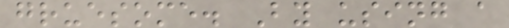gruesome. By using a
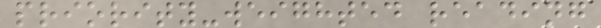priority-weighted reading
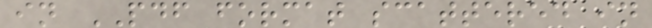in PDF format scattered in
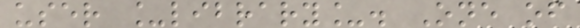user _library_. One of
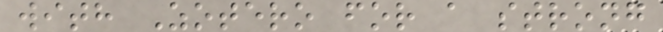with Zotero for a strong
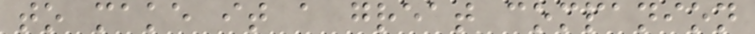to make it a great companion
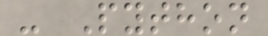- Python
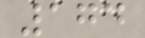174
